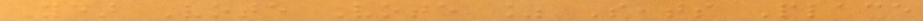Year Vote Vote % Seats Place
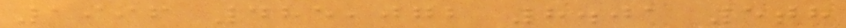1996 485,072 8.01 5th
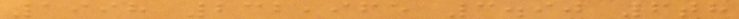1998 232,965 3.90 6th
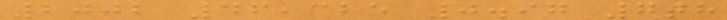2002 46,325 0.97 7th
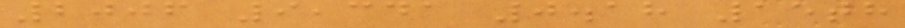2006 9,341 0.18 15th
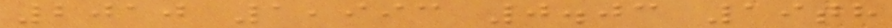2010 1,993 0.03 19th
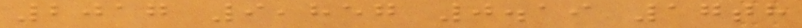2017 9,857 0.19 17th
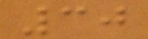30
